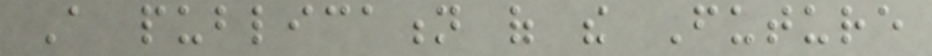A publication of the Future
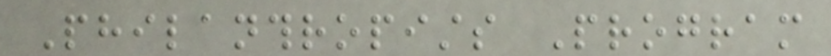Philanthropists Program
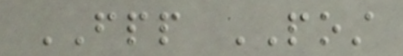FPP POST
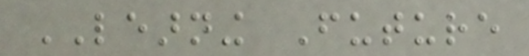LEARNING Future
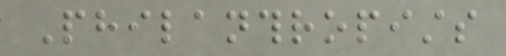Philanthropists
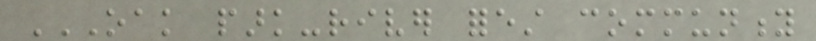OAK PARK-RIVER FOREST COMMUNITY
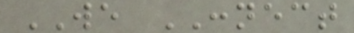WE CONNECT
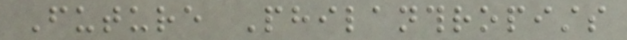Future Philanthropists
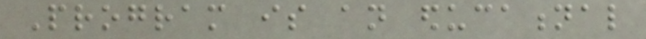Program is an educational
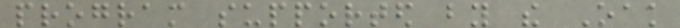program supported by the Oak
